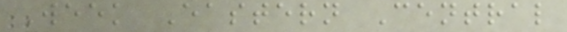Week Eastern Central
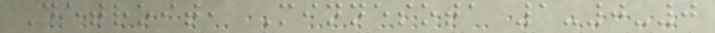Detroit, Minnesota 1-0-0
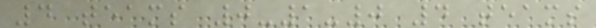4 teams 0-1-0 4 teams
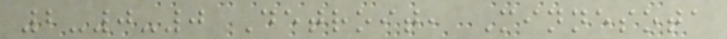2-0-0 Detroit, Minnesota
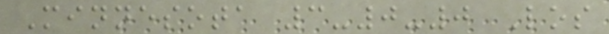Minnesota 3-0-0 Los
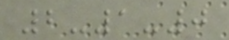2-1-0
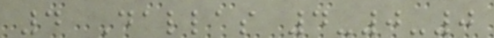4 Dallas 4-0-0
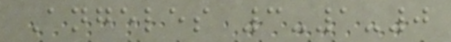Angeles 3-1-0
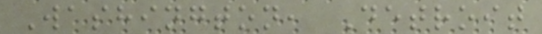Washington, Detroit
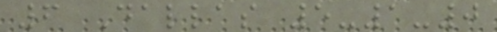6 Dallas 5-1-0
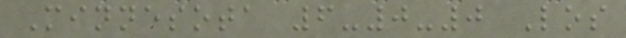Minnesota 6-0-0 Los
